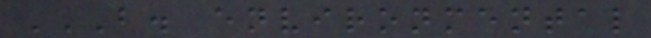B. ENVIRONMENTAL
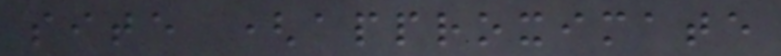site (approximate
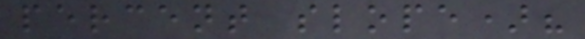percent slope)?
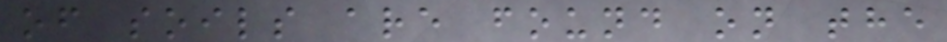of soils are found on the
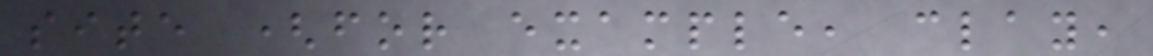site (for example, clay,
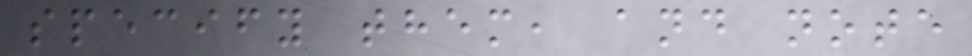specify them, and note
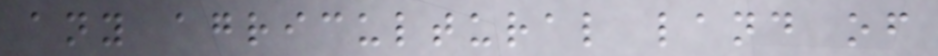any agricultural land of
